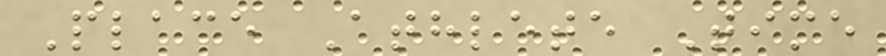Place Athlete Time
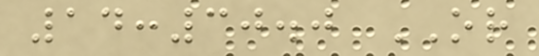14:30.0 OR
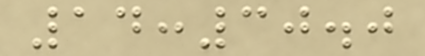14:30.0
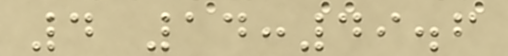4 14:49.6
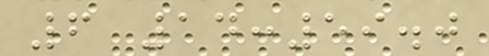6 14:59.0
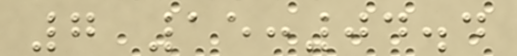7 15:04.4
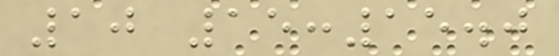10 15:15.0
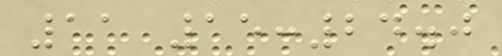11 15:24.0
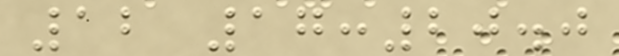12 17:20.0
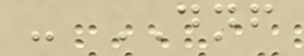- DNF
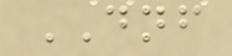DNF
